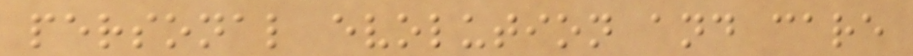personal evolution and care
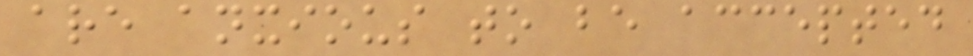are anxious to be accepted
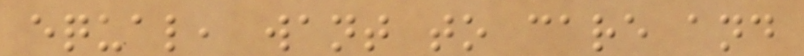equal, want to care and
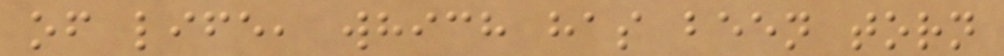of life, which has been torn
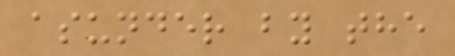asunder by the
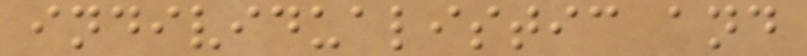individualistic and
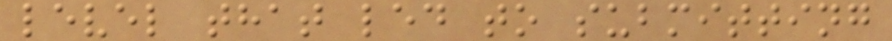level that led to submitting
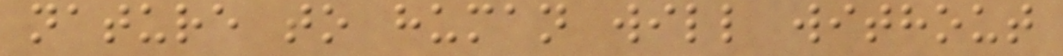nature to human will without
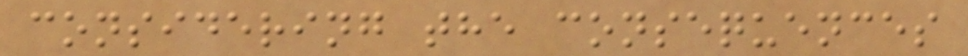considering the consequences
